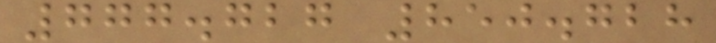777.727 850.728
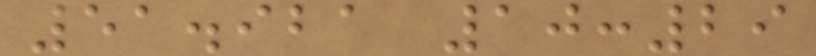51.921 10:29
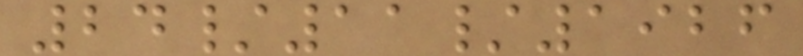24/11/1926
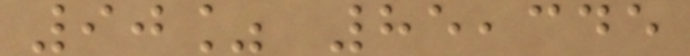90% 85,345
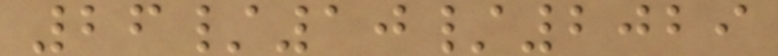26/10/2029
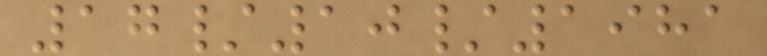17/10/1981
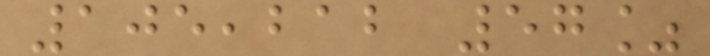105,212 57%
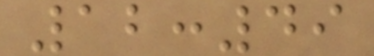12:49
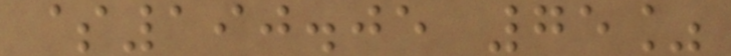$190.05 75%
